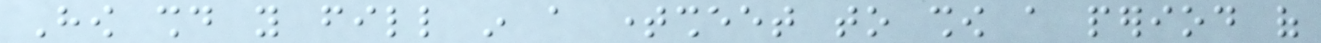How should you fill in a timesheet to show a period of
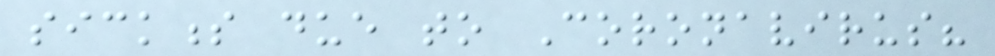sickness due to Coronavirus?
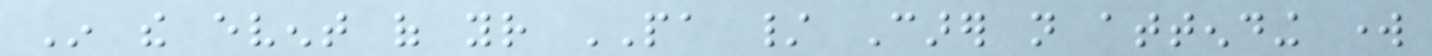In the event of your PA / Carer not attending work
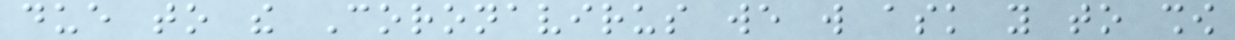due to the Coronavirus we will ask you to show
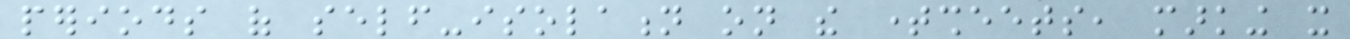periods of self-isolation on the timesheets, marking it
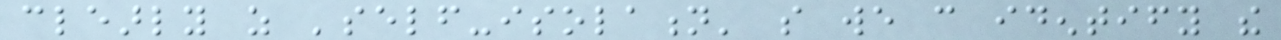clearly as 'self-isolation' so we can identify the
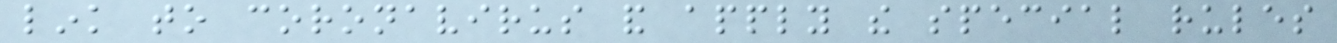link to coronavirus and apply the special rules
